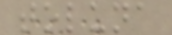toluna
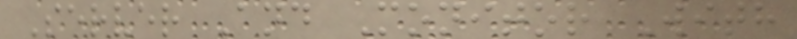Server And Monitor With
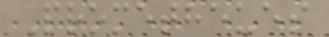Prometheues
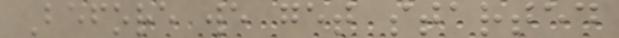Before we get started
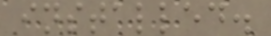installed.
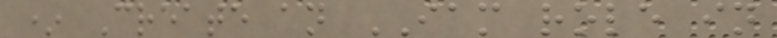* Create an IAM role in
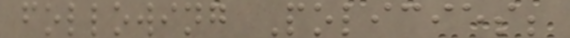following Policies;
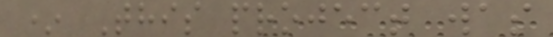* This project was
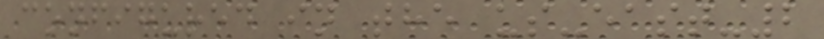configured in the us-east-2
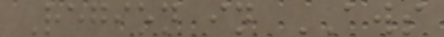Region in AWS
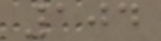104
